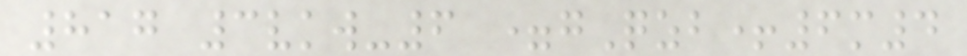817 3vkw-6 =gQzb+6m4
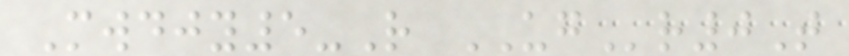Mwdjy5-R UGr0T
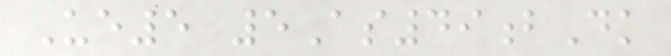Ue5 5As49bDk
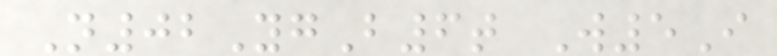N02YgB6t W5I
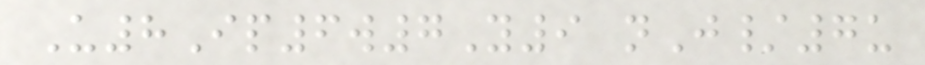U8Ip6w7Y9 nJ/7u
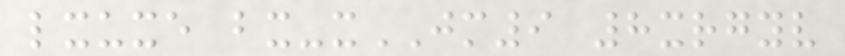lxuxe bx-xJM9 8xrgyv
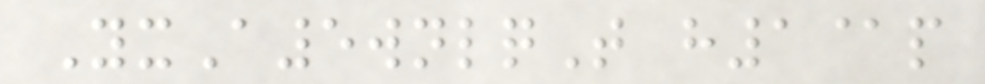YxA5wnlqT h1@p
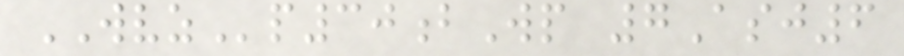WVZp30bWp 7Asj6
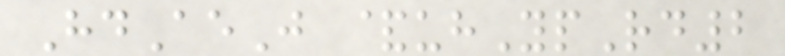HdAeJ &uhYpRd2
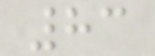83
